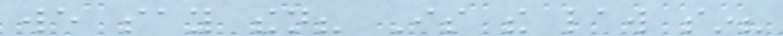we say then? Is the law sin?
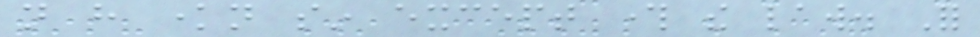not have known sin except through the law. For
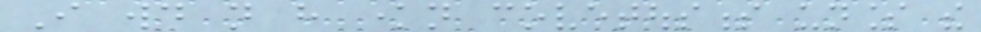I would not have known covetousness unless the
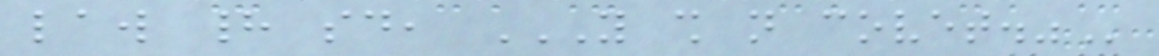law had said, YOU SHALL NOT COVET."
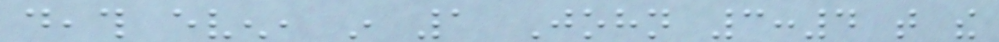death even, in 1 John 3:4 that the
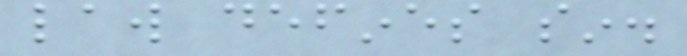law defines sin.
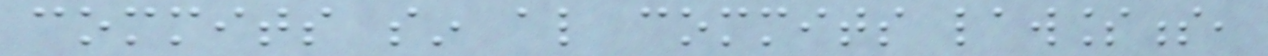commits sin also commits lawlessness,
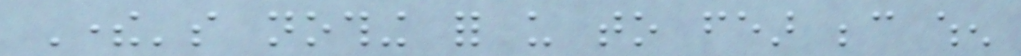There's nothing for us to fear because when
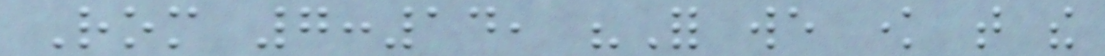Rom 7:14, "For we know that the
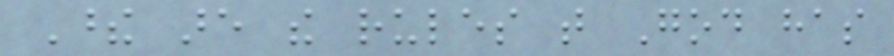These are the rules that God has
